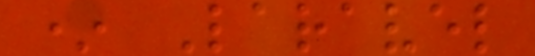* Laravel
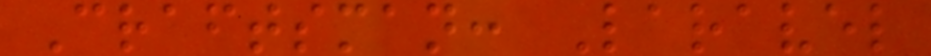Craftsman: Laravel
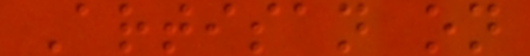Artisan on
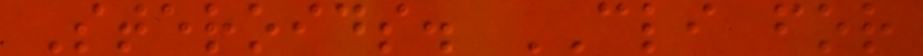Steroids. CLI for
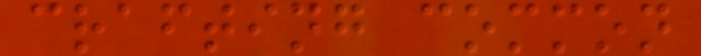crafting common
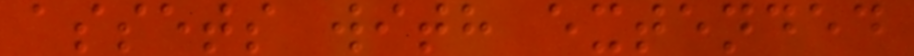assets with extended
